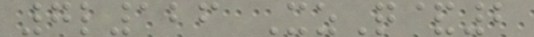7l126 XzQ&2
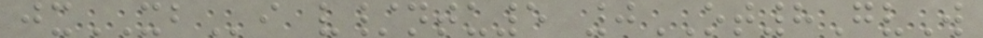jxXBi v/ntu5 0OT8GvW
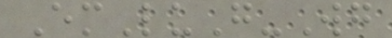EmLuG-Wg
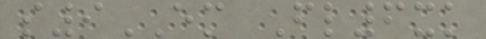s9EM Fl6xk
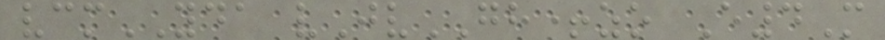vcmYDA vJvGH+zo E4M
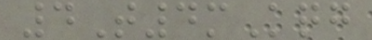4T4mKqg
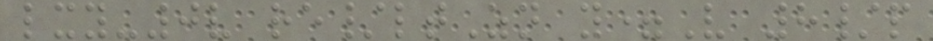lxy-0v re/ltZn y=V 8/p
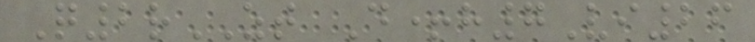Q2rZT D+h7Vi26
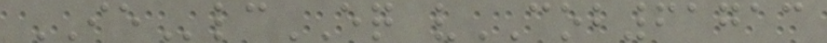IElcEQ vCOB61713
